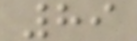89
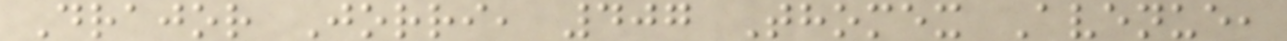Drajor Jorri, 407 Thomex Avenue,
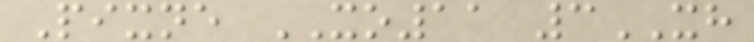Pixne XO11 3XH
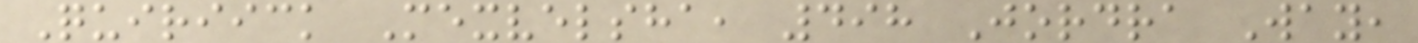Quiriick Mexvelsha, 498 Jordra Way,
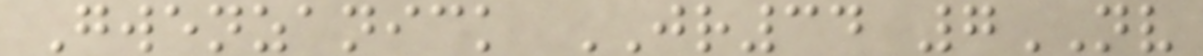Gwenzanick JR34 7NV
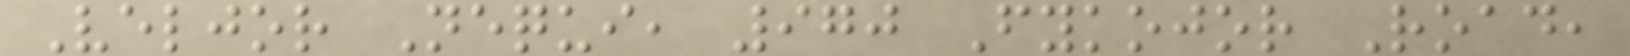Veljor Nequi, 970 Fykojor Road,
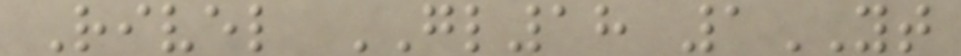Rivel GL18 1YT
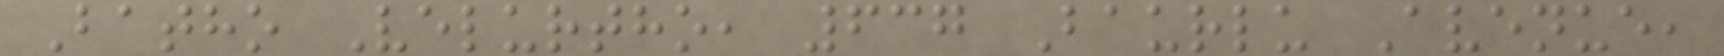Batho Velurtho, 637 Baurlu Avenue,
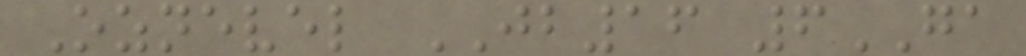Oznevel JB16 6GA
